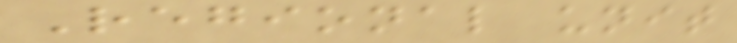Regional unit
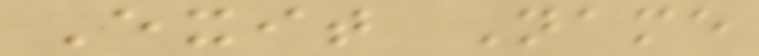Exit Name
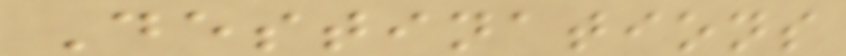Destinations
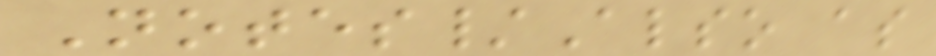Notes/Also as
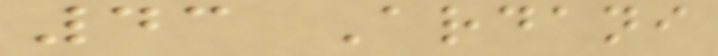43 Ardani
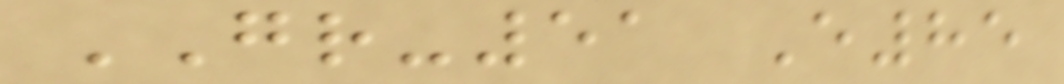GR-51 E85
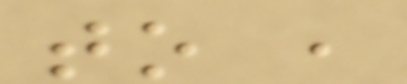to ,
